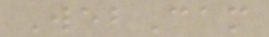WebCam
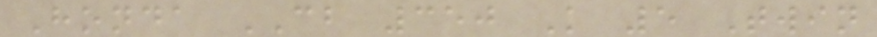Honda CB 350 K 5 Twin
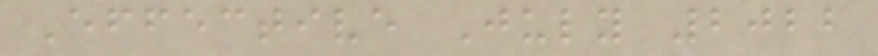Effective July 2022
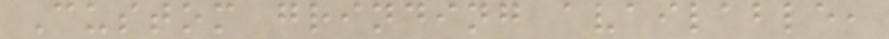Custom grinding available,
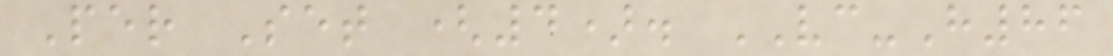Per Set (4). VC-H86
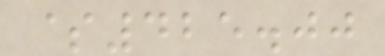$425.00
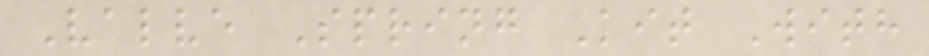Valve Spring Kit With
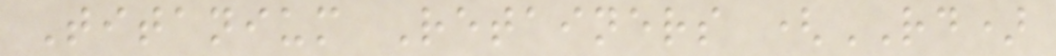Titanium Retainers (RD)
